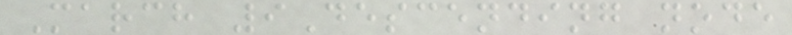March 9Descending node
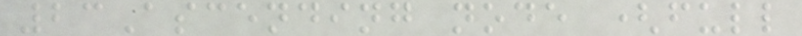23Ascending node (full
